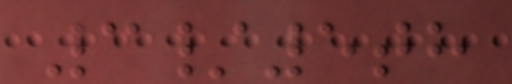3/5th
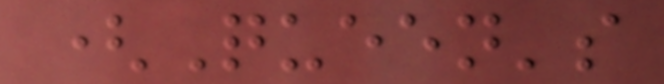(Queen's
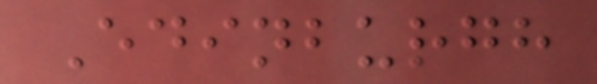Edinburgh
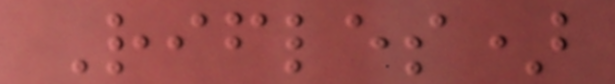Rifles)
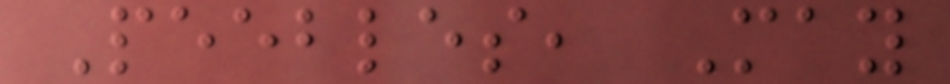Peebles, May
